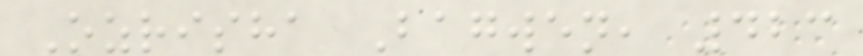Ozrisha Bagwen, 423
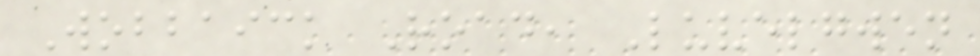Wobbaick Road, Luvelgwen
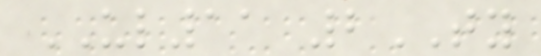UL11 2TY
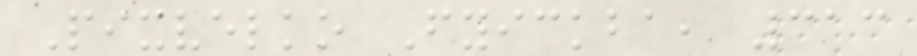Pixvelko Fyickba, 313
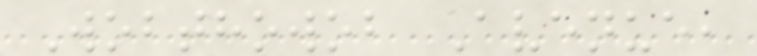Wobthowob Avenue,
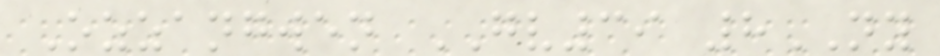Ozzangwen GV39 8NY
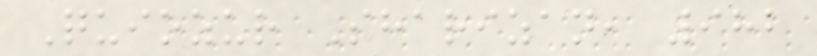Quiozur Sharizan, 982
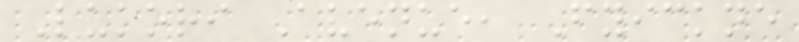Lukori Avenue, Fyickne
